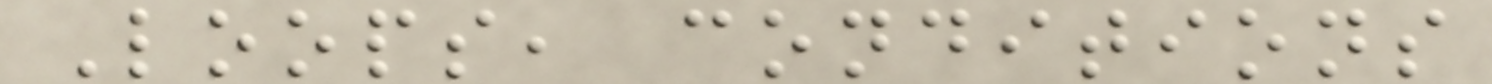Loops, conditions
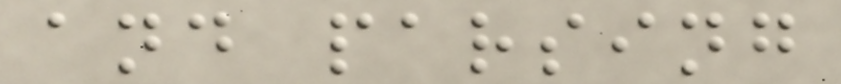and parsing
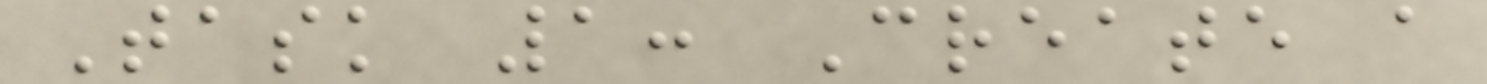Task 1: Create a
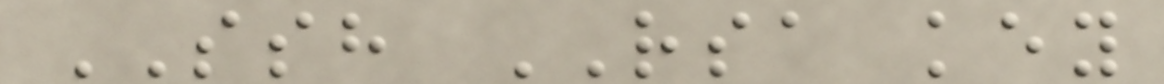SSH RSA key
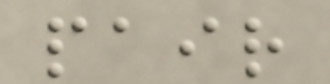pair
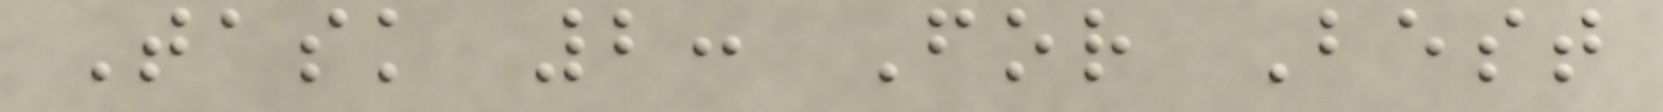Task 2: For Best
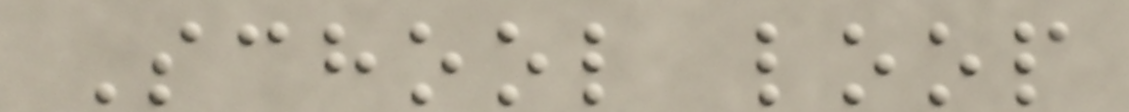School loop
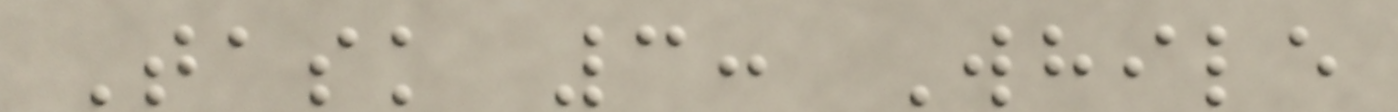Task 3: While
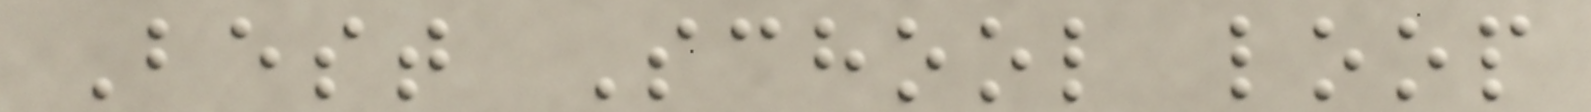Best School loop
